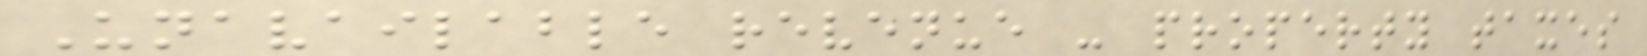Unavailable revenue - property taxes
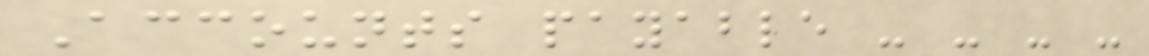Accounts payable - - - -
